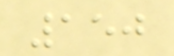150
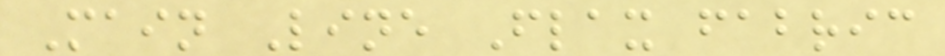Main Line Flax fabric
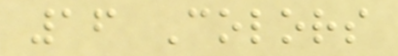16 Colors
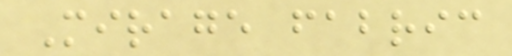Mirage fabric
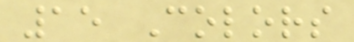15 Colors
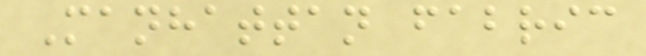Manhattan fabric
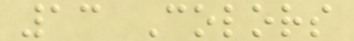13 Colors
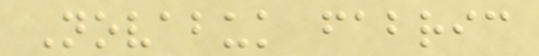Novabuk fabric
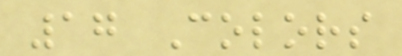17 Colors
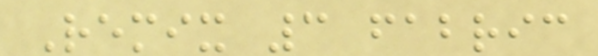Remix 3 fabric
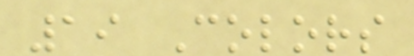19 Colors
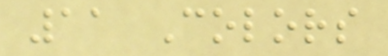11 Colors
